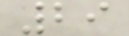29
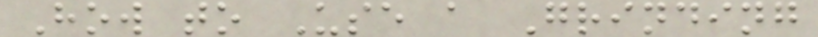How to Use a Grinding
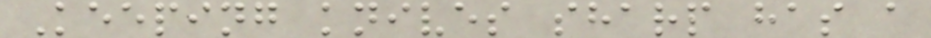Keeping knives sharp has a
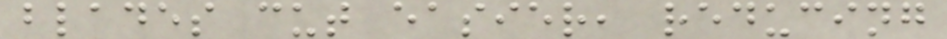blades cut easier, reducing
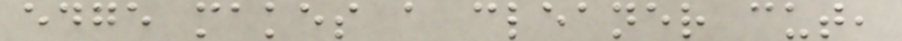edge makes a cleaner cut,
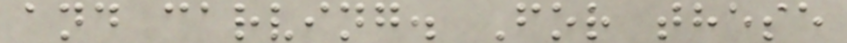and carving. For these
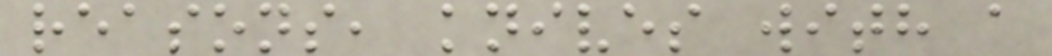reasons, knives with a
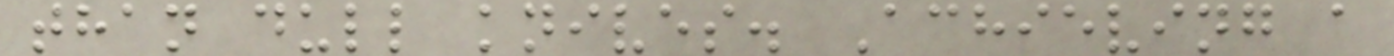than dull knives. Achieving a
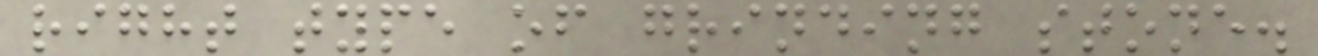right type of grinding stone.
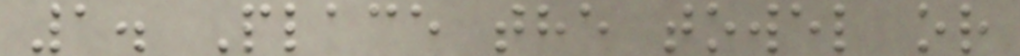1. Place the towel or
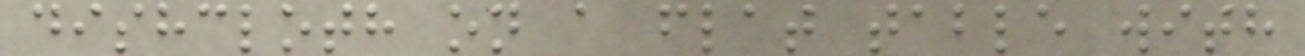dishcloth on a flat table with
